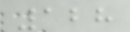128
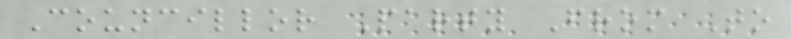Councillor Party From To
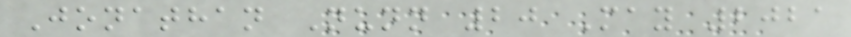Jonathan Nunn 20 May 2021
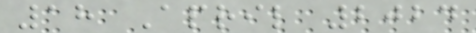18 April 2024
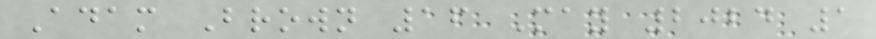Adam Brown 16 May 2024 1
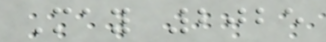May 2025
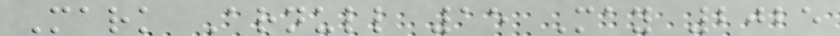Mark Arnull 15 May 2025
